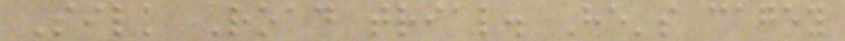Silk Road trial. He's cagey
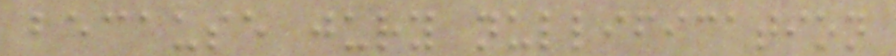because jury nullification
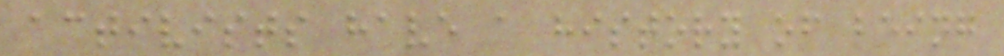activists have a history of being
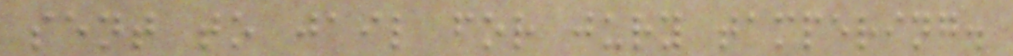sent to jail for jury tampering.
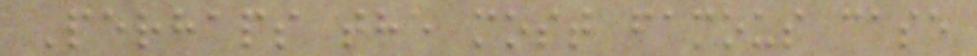Perhaps the most famous case
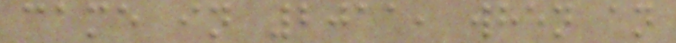came in 2011, when an
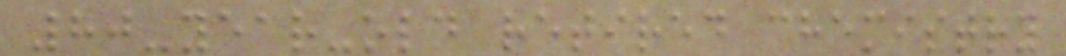80-year-old retired chemistry
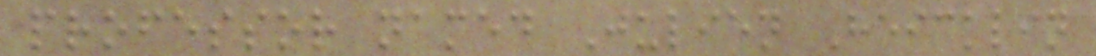professor named Julien Heicklin
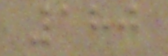180
